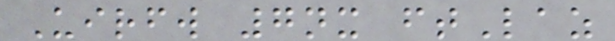Uirfw 7nx ftLaz
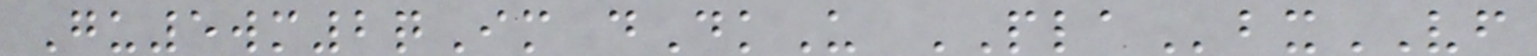Gu5wm2qIm dDkU PLAbxVF
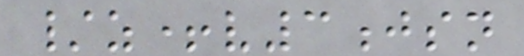/z+v3jsn
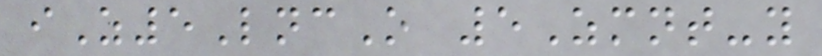iZ5LncO 5Zmnt-y
